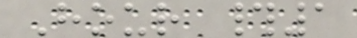Hour #1
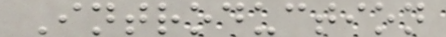Introduction
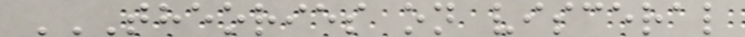THEORIES ON VISCERAL
